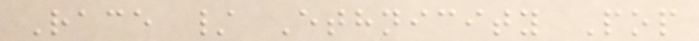Race / Ethnicity Pop
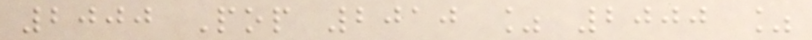2000 Pop 2010 % 2000 %
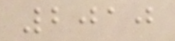2010
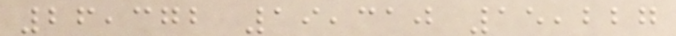26,372 19,310 15,227
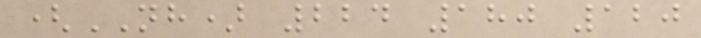(NH) 224 180 120
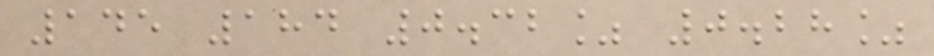145 184 0.32% 0.28%
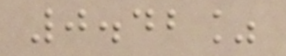0.42%
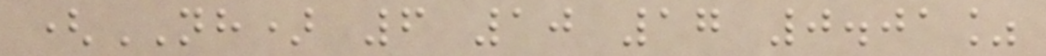(NH) 6 10 17 0.01%
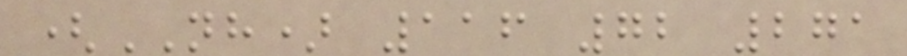(NH) 116 72 271
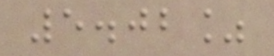5.02%
